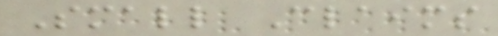Small Claims
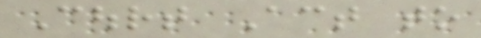Court Act to
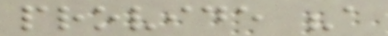provide "a
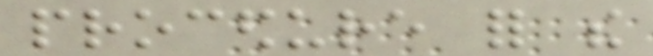procedure for the
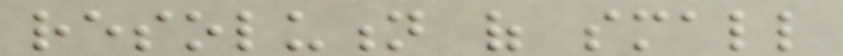resolution of small
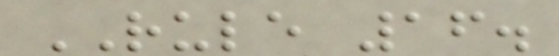RULE 16.
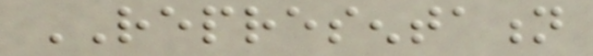REPRESENTATION
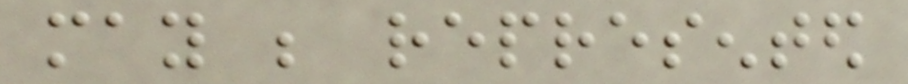may be represented
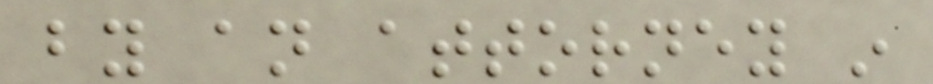by an attorney in
